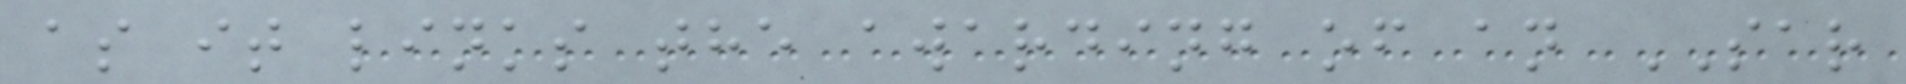as it links the awarding of an SAR
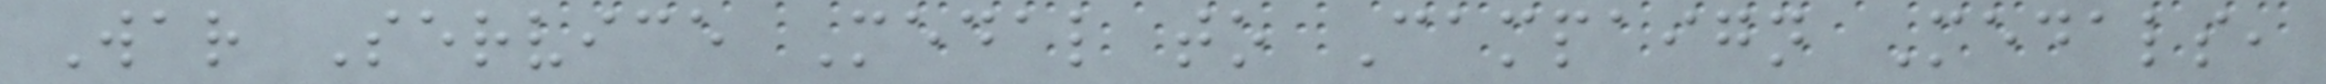War Service Medal to Campaign Medals,
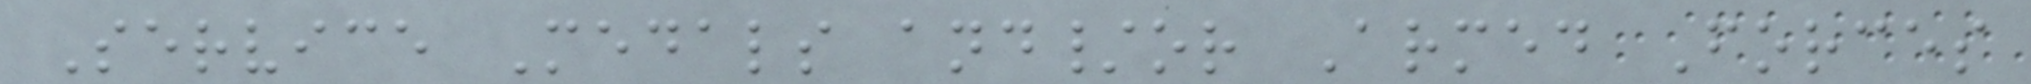Service Medals and/or Armed Forces
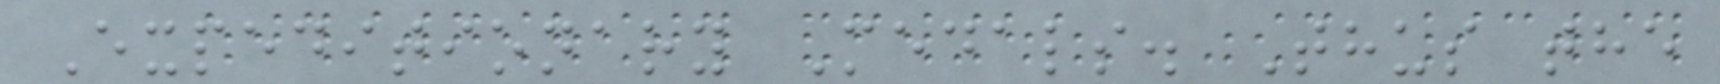Expeditionary Medals. Thus the
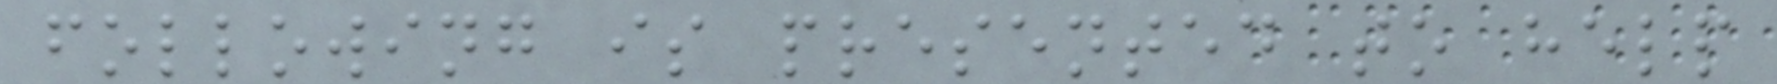following is presented to help
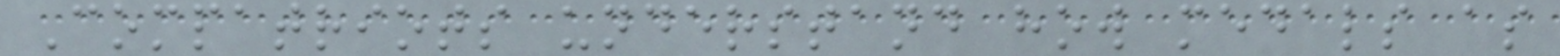Compatriots understand how medals as
